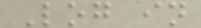Log in
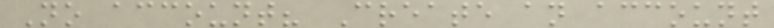No account? Create an account
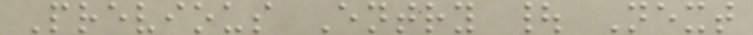Previous Entry | Next
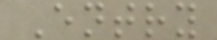Entry
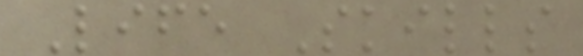Life Skills
